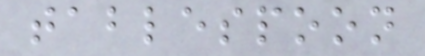tablespoon
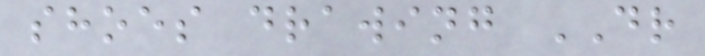shoes drawing DR
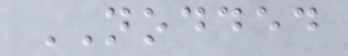NODDED
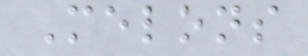Melons
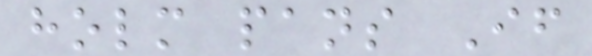holm pans If
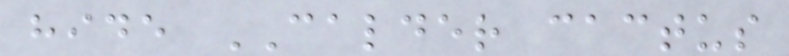hide CALDER cactus
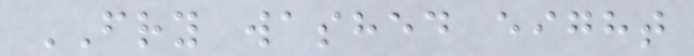FRY washed eight
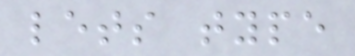lets type
